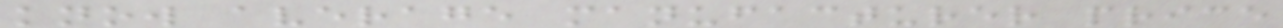know average manufacturer price
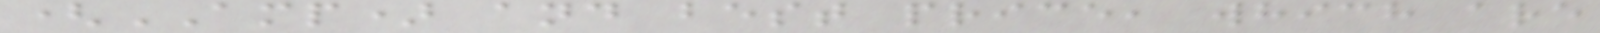(AMP) and best price, which are
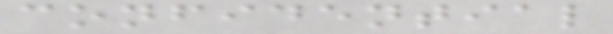confidential
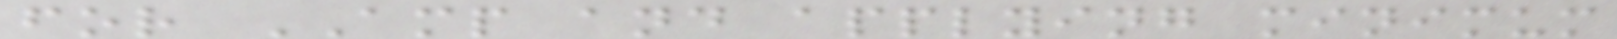for AMP and applying minimum
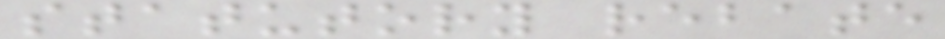statutory rebate
